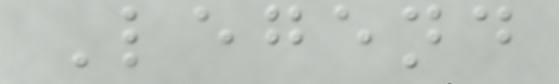Legend
